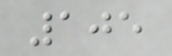105
